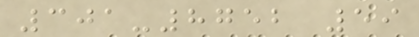301-8752 59
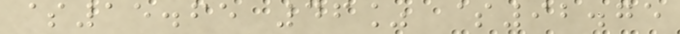$15.65 46% $92.75
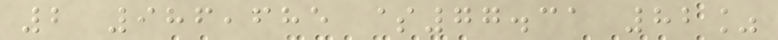2 986,685 $77.31 82%
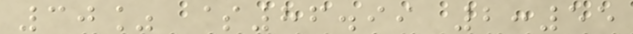30% $86.99 2:55
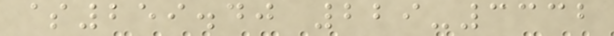$259.40 229-3332
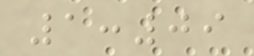1:09
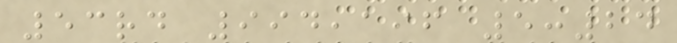53rd 994,196 5:24
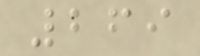269
